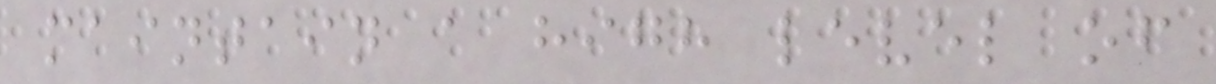maintain a high level of
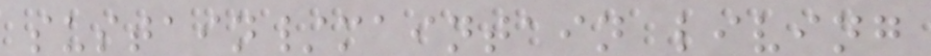sustain/maintain living
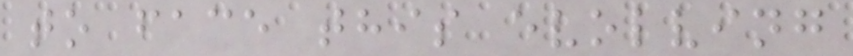to face this evolving
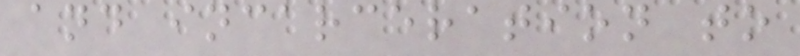and incarceration to
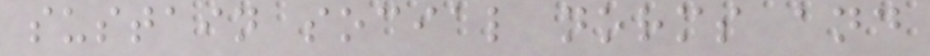sustain social norms and
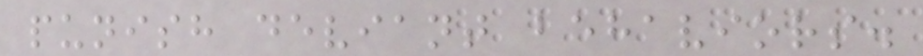punish deviant behaviors.
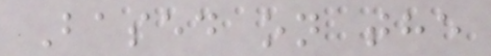Based on the
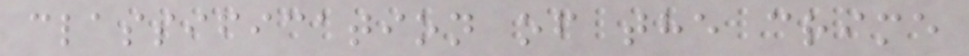classification of the crime
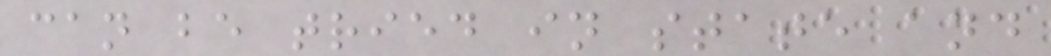can be tried in state and
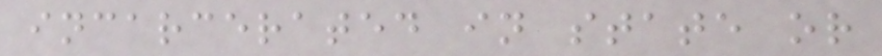incarcerated in state or
